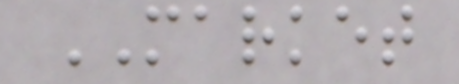MARKET
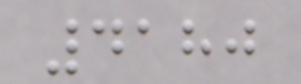4180
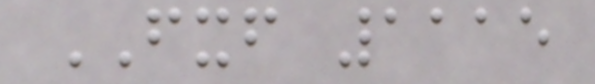FXF 1115
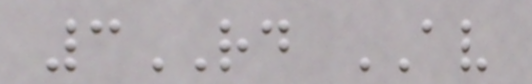3RD AV
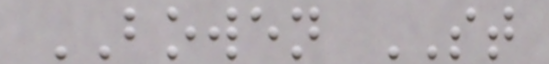BOWEN ST
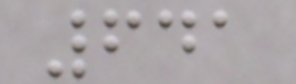641
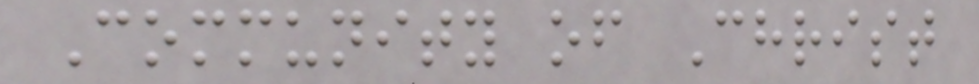Community of Christ
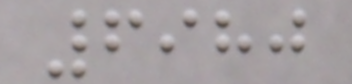6980
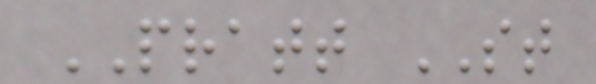PRATT ST
